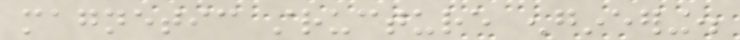magnetic structure engineering.
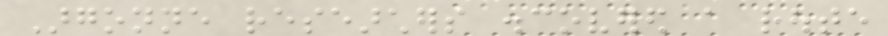Argonne researchers discovered a route
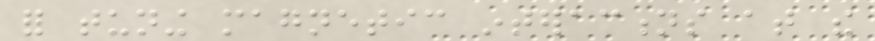for tuning magnetic interactions at the
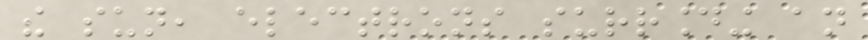the sun, electrons surrounding an
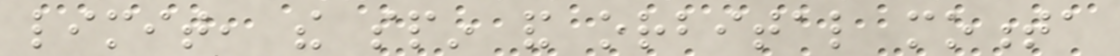limit, the spin and orbital momenta
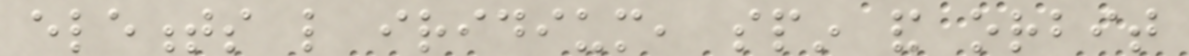elements like iridium, spin and orbit
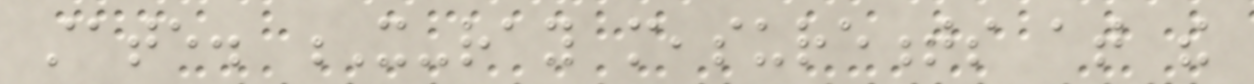state. X-ray measurements at the
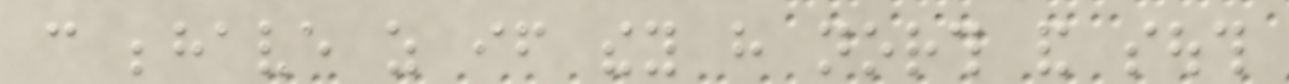can behave as if they have north and south
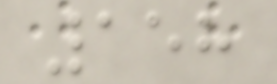158
